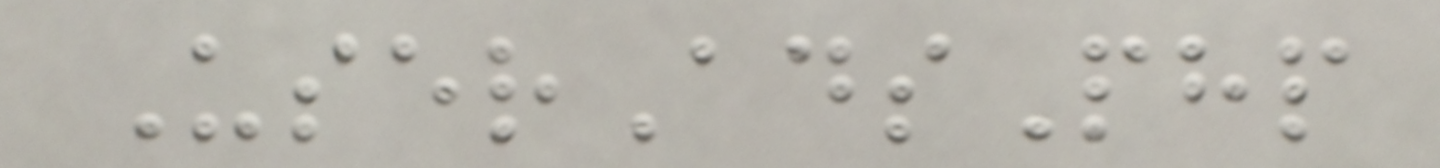UserAdsPhp
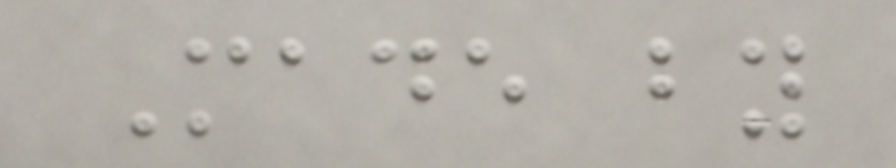Made by
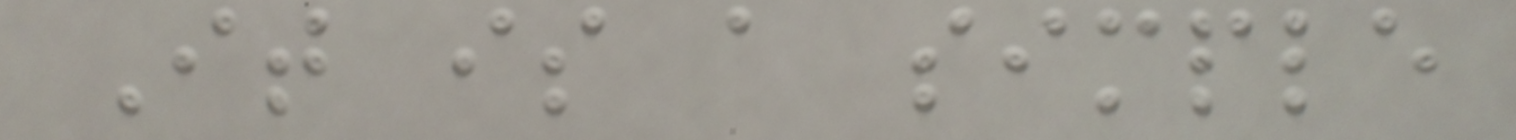It is a simple
